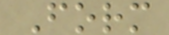Form
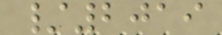/2019
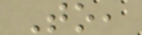To,
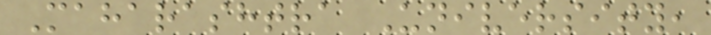Maharashtra University,
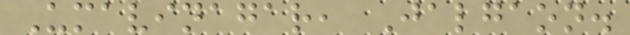Umavinagar, Jalgaon.
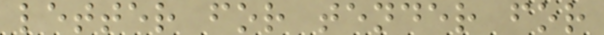letter for tender for
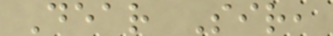Dear Sir,
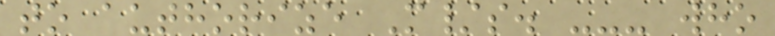to authorize M/s. --- who
